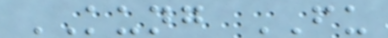KUNG FU
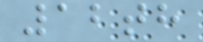12th
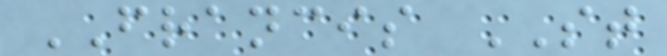FRANCIS ST
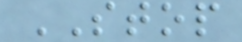STOP
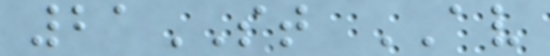21ST AV
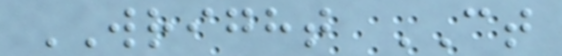WRIGHT CT
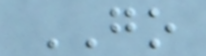GO
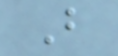B
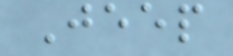Jeep
